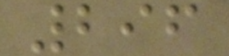296
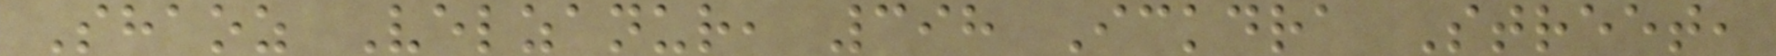Shaoz Velzanur, 398 Ickdra Street,
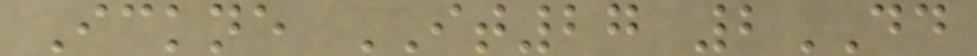Ickne IT27 2DD
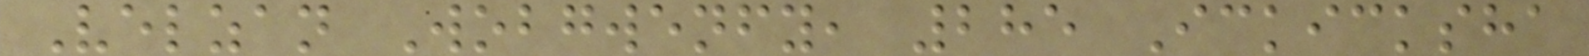Velzan Wobgwenfy, 285 Ickicksha
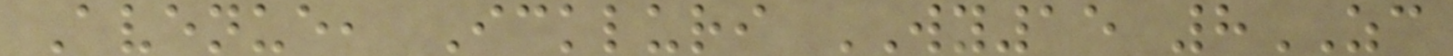Avenue, Ickluri WY15 8ZC
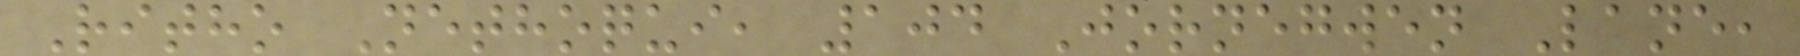Ritho Nethoqui, 104 Jornegwen Lane,
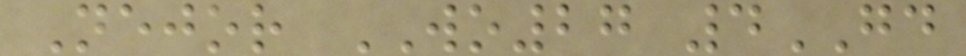Nejor WO27 4GD
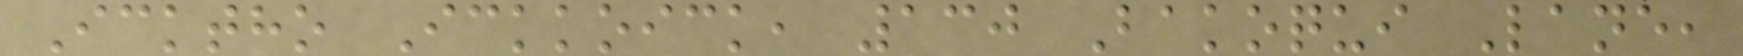Icktho Ickkoick, 130 Bakoqui Lane,
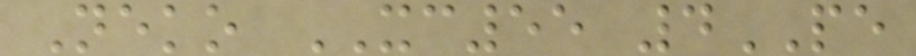Neko XC55 4PE
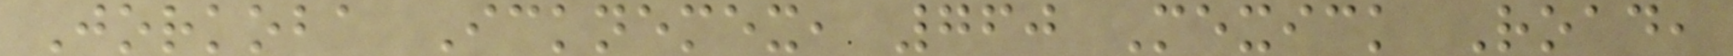Jorkoba Icknemex, 760 Mexick Road,
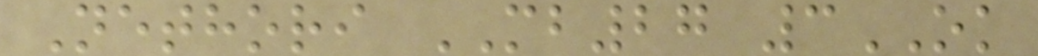Nethori MB27 3OK
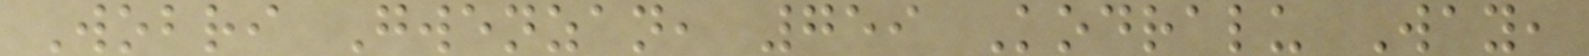Wobri Gwenzan, 759 Kodralu Way,
